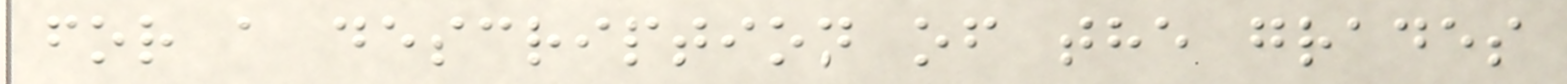for a description of the grades
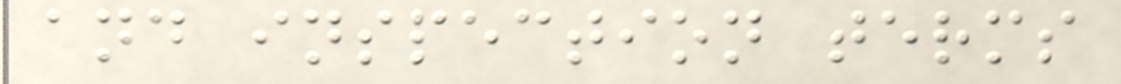and inspection terms
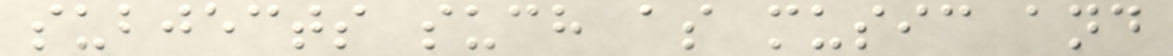subjects such as music and
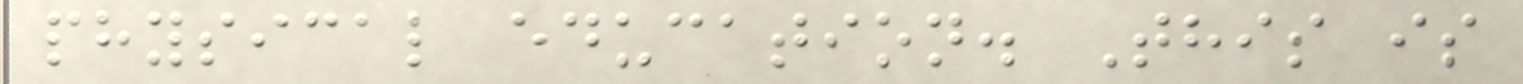physical education. This is
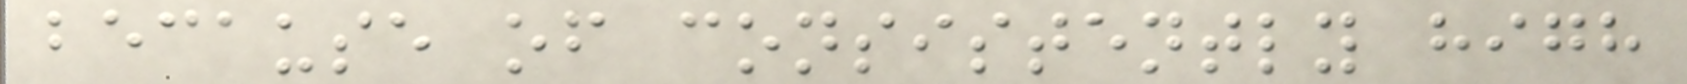because of consistently high
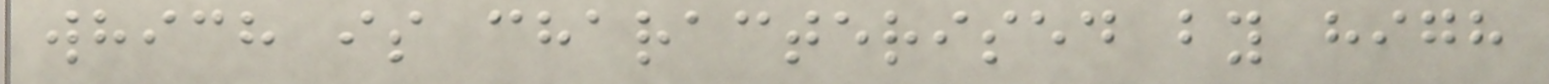which is characterised by high
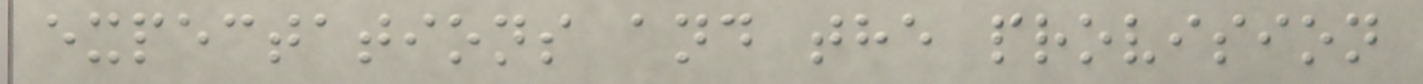expectations and the provision
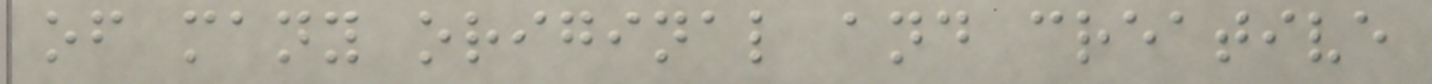of many original and creative
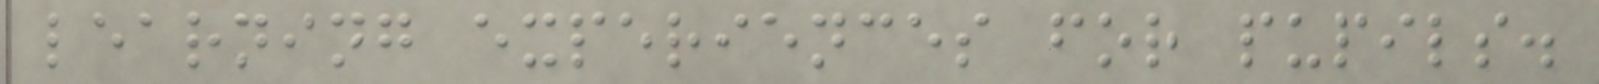learning experiences for pupils.
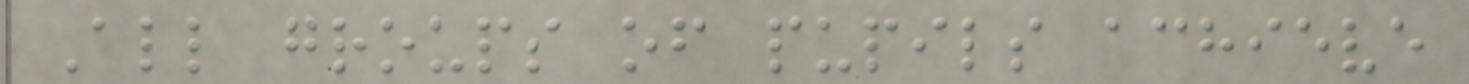All groups of pupils achieve
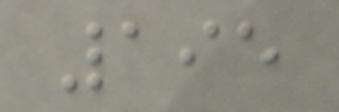195
